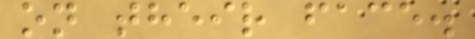on their face.
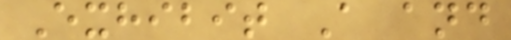Exhibit A and
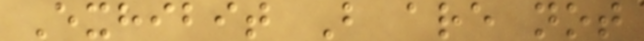Exhibit B are not
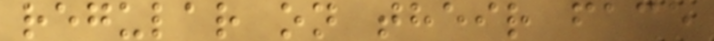regular on their face
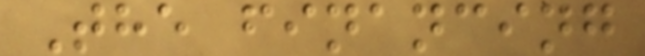The financing
